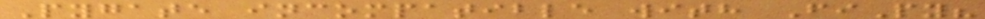Pygate incompatible with FiPy?
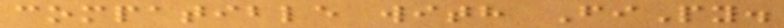compatible with FiPy.
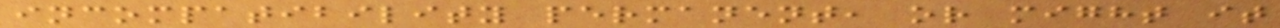incompatibility permanent, or might it
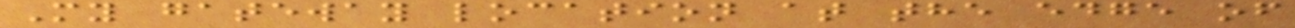My gateway location at the edge of
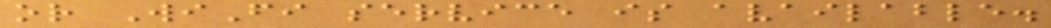or WiFi service is available.
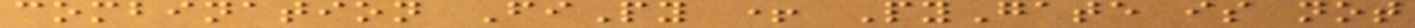combination FiPy + PyGate is not
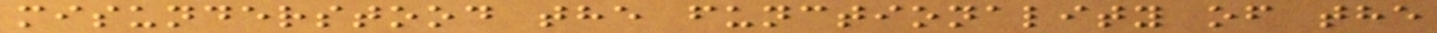misunderstood the functionality of the
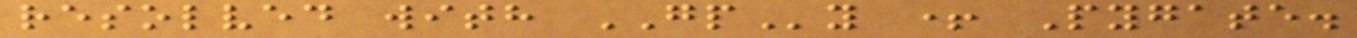resolved with GPy + Pygate.
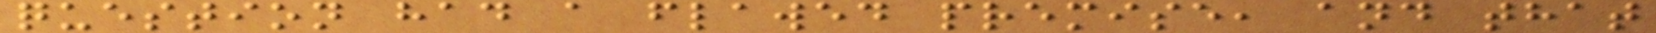question had a flawed premise, and that
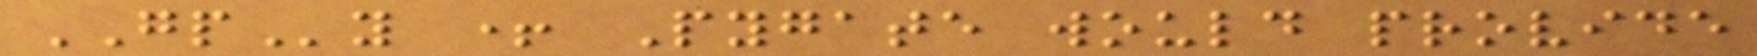GPy + Pygate would provide
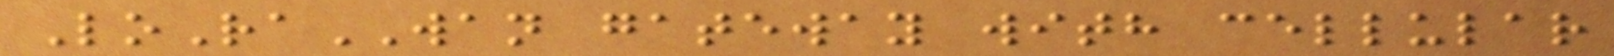LoRaWAN gateway with cellular
